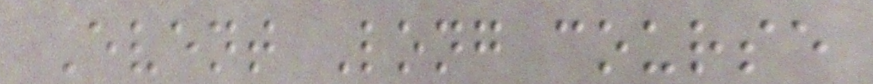Event Long course
